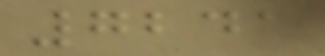7241
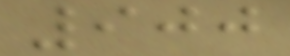900
